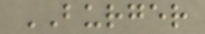BURGER
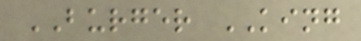BURGER KING
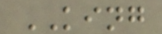KING
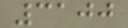3100
